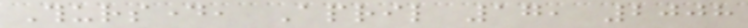Thursday, April 17, 2008
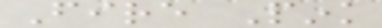Fire Pink
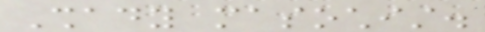Shady masochist.
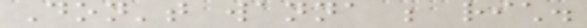Don't wanna be rich.
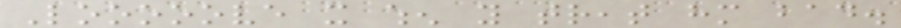Looooove it when you treat him bad.
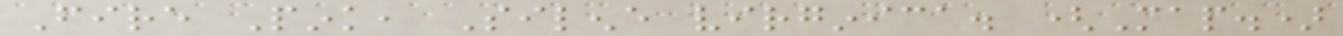Fire Pink, Silene virginica. (Map.)
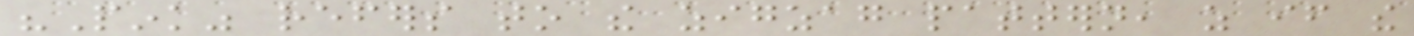"Pink" refers to the zigzag pattern, as if the
